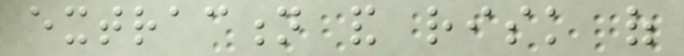extraction and risk of
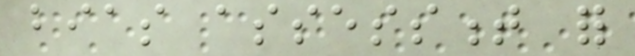bias assessment for
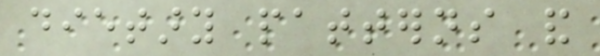dietary patterns and
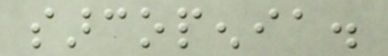sarcopenia.
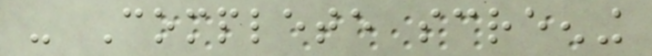- Complete screening
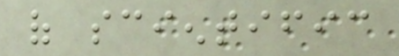of scientific
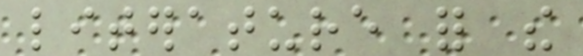literature for the
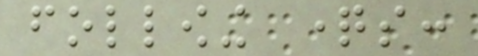following questions:
